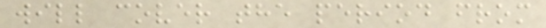will cover the period from
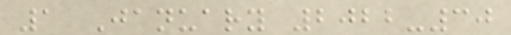1 January 2022-30
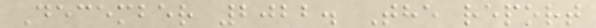December 2022. The report
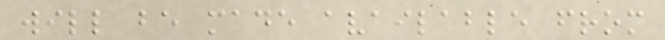will be made available from
